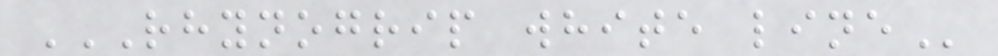RHYNOGRIP WHITE LINE
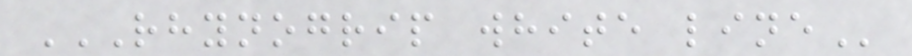RHYNOGRIP WHITE LINE
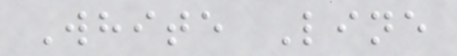White Line
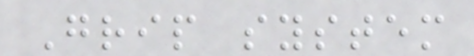Grip system
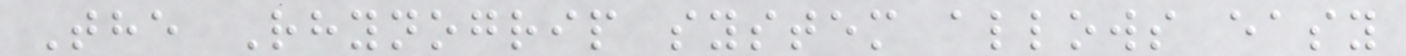The Rhynogrip system allows easy
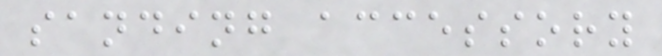sanding accessory
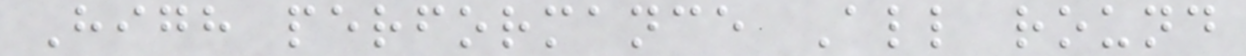High performance All round
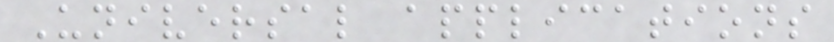Universal applications
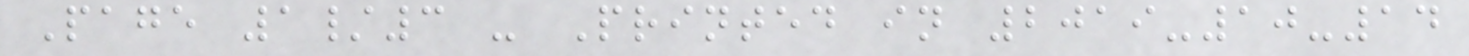Page 1/3 - Printed in 2019-10-14
